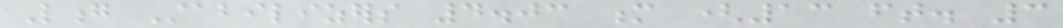Long Stabilizers 4.03 m (13 ft. 3
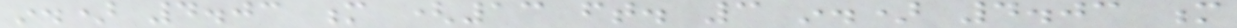in.) 4.03 m (13 ft. 3 in.) 4.03 m
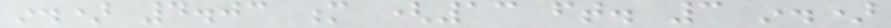in.) 4.03 m (13 ft. 3 in.)
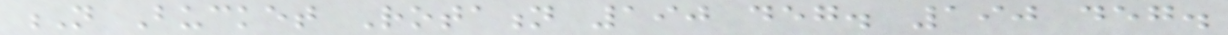N Bucket Rotation 190 deg. 190 deg.
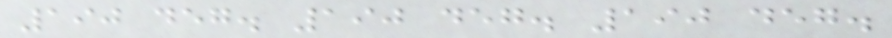190 deg. 190 deg. 190 deg.
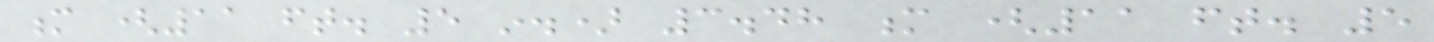m (11 ft. 5 in.) 3.48 m (11 ft. 5
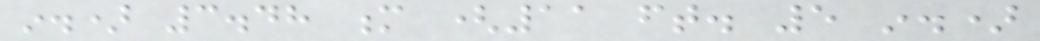in.) 3.48 m (11 ft. 5 in.)
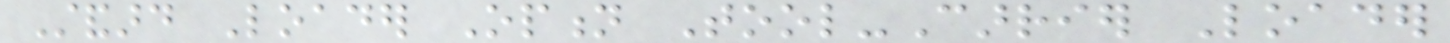Standard Loader Option Tool-Carrier Loader
